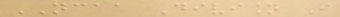NCAA Division I
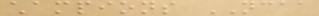champions NCAA
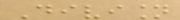Division
